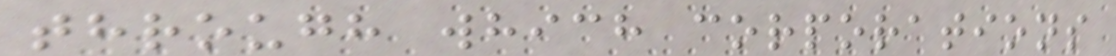through which corporations
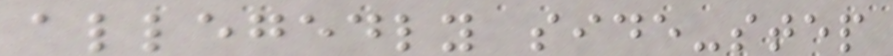allegedly side-step
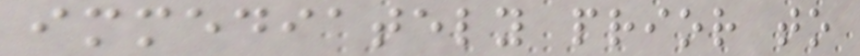immediately prior to
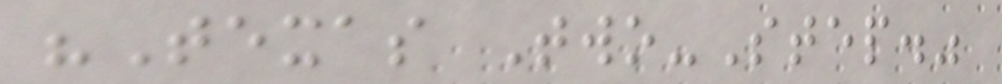"Texas Two-Step."
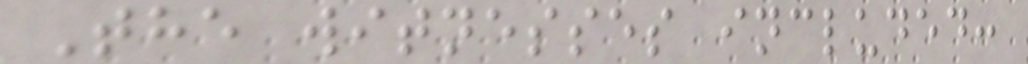The witnesses included:
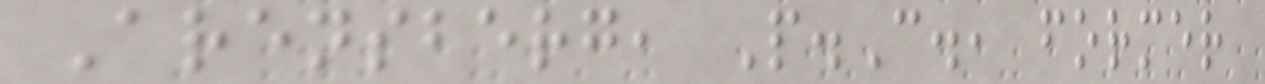Arensberg, P.C., former
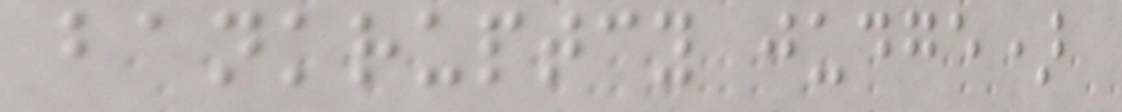bankruptcy judge)
